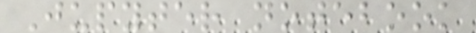Jupyter notebook
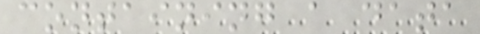containing a data
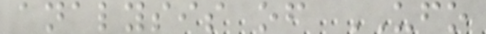analysis of UFO
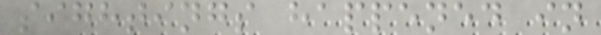sightings happened in
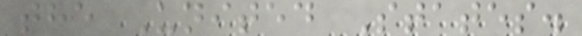the United States.
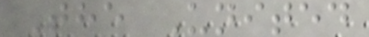The United
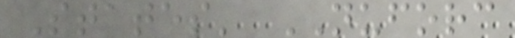States' NUFORC
